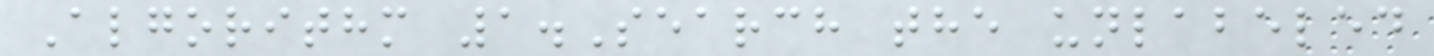Algorithm 1.Search the unlabeled
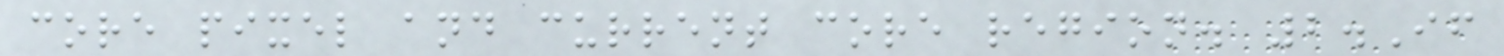core pixel and current core region. 2.If
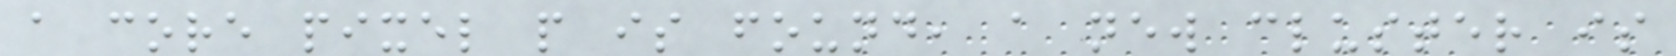a core pixel p is found, a new cluster is
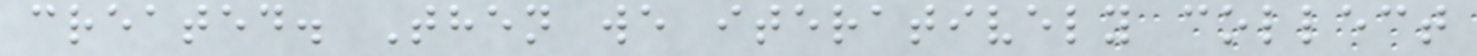created. Then we iteratively collect
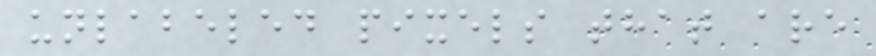unlabeled pixels that are
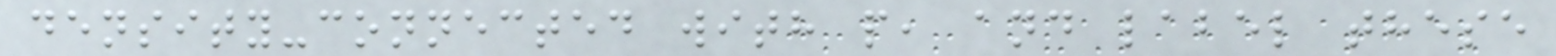density-connected with p, and label these
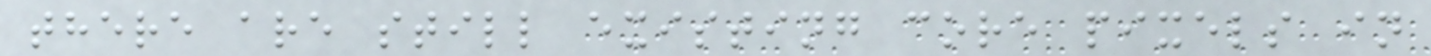there are still existing core pixels in
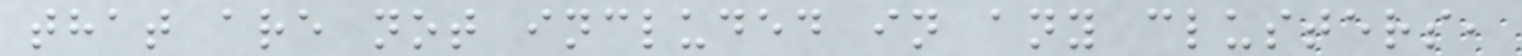that are not included in any clusters,
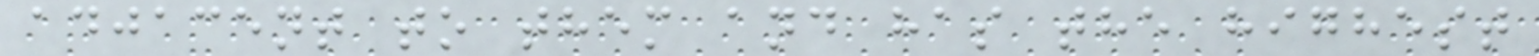adjacent to them and has the highest
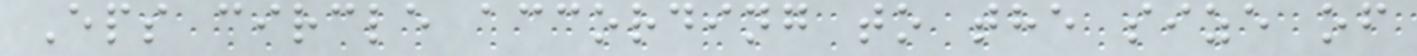Eps circle according to the size of
